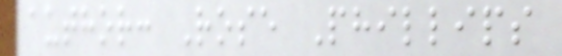author: Rose Phillips
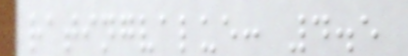ratingvalue: 4.5
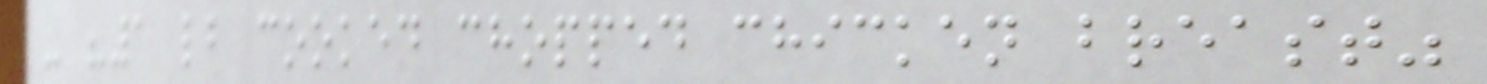- "1 lb cooked chopped chicken breast"
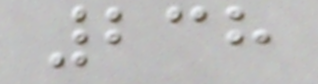238
